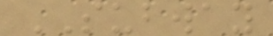SUBWAY
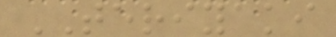TERIYAKI
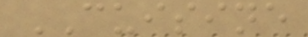CUISINE
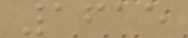1615
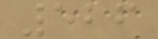526
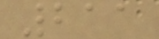211
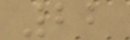22
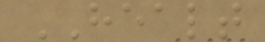HEALT
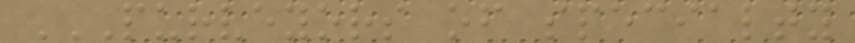PURVEYORS OF SPECIALTY
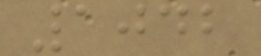1042
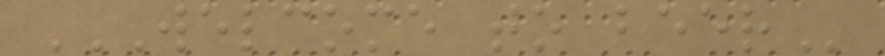WELCOME TO BEER
